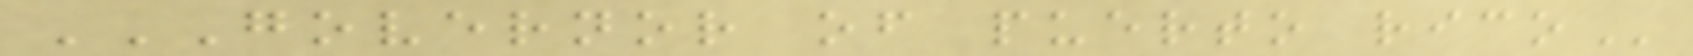GOVERNOR OF PUERTO RICO
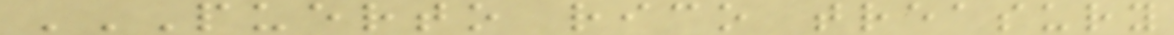PUERTO RICO TREASURY
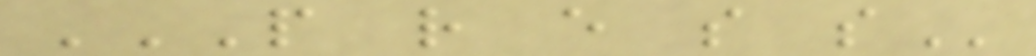P R E S S
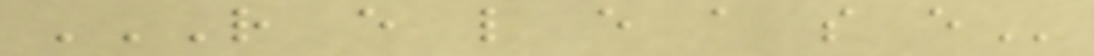R E L E A S E
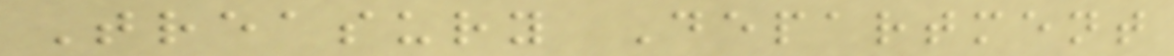Treasury Department
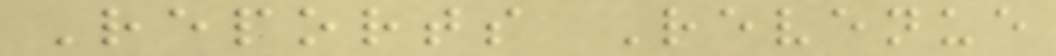Reports Revenue
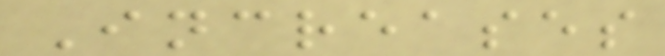Increases
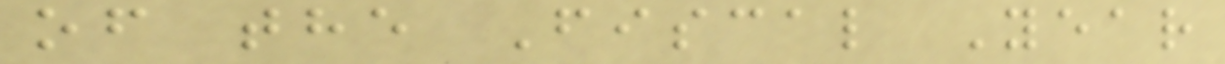of the Fiscal Year
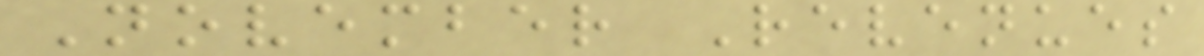November Revenues
